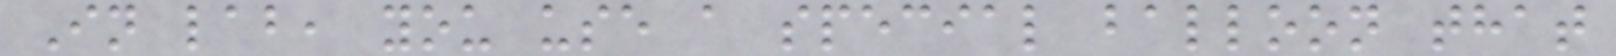In lab, you use a special balloon that
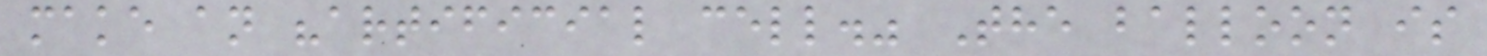make an "artificial cell." The balloon is
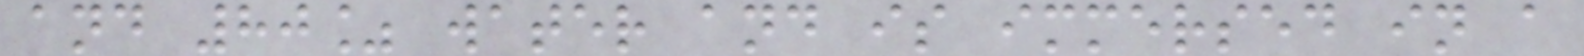and 80% water and is immersed in a
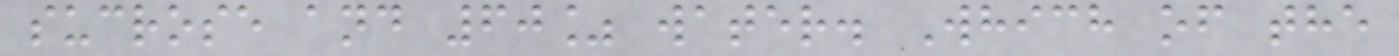sucrose and 60% water. Which of the
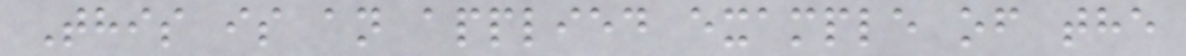This is an applied example of the
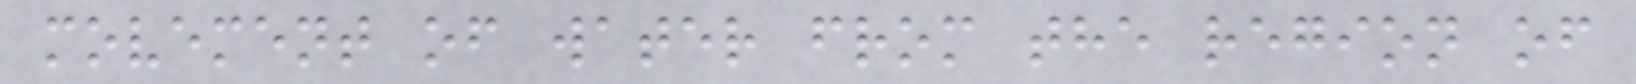movement of water from the region of
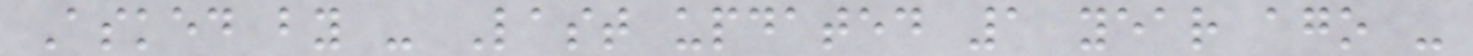Asked by - Last updated 1 year ago -
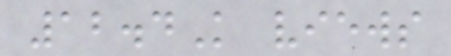12.4K views
